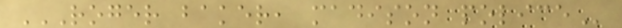ROGER BAKER, MADISON POLICE
